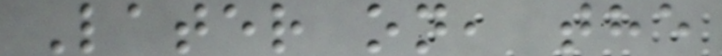Later on, the
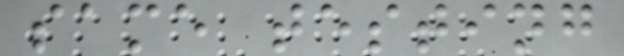same testing
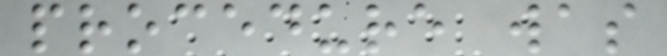procedure was
